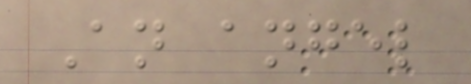An angel
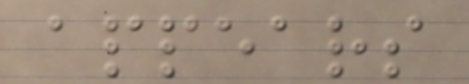appears
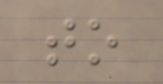to
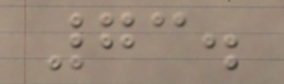73.
